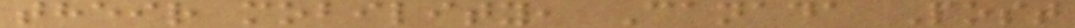their mobility, Canada Post
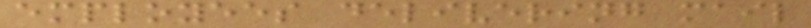employees delivering mail
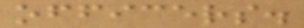officers.
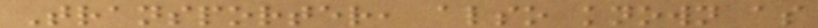Transporter, also known as
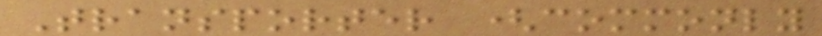Transporter (commonly
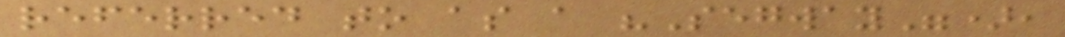referred to as a "Segway"),
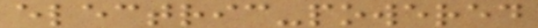electric-powered
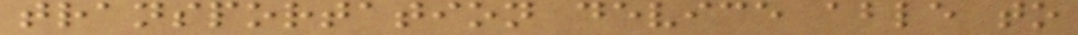transportation device able to
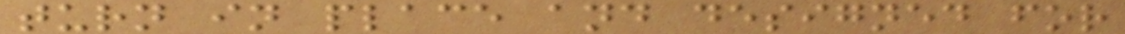turn in place and designed for
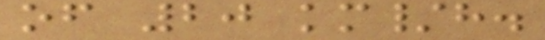of 20 km/h.
